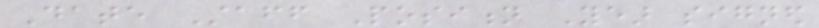Date Staff Position Year signed
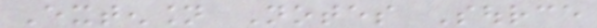Extension Notes Source
